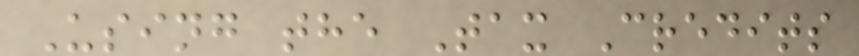Using the Tax Credits
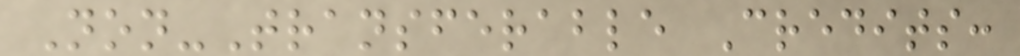Non-Transferable Credits:
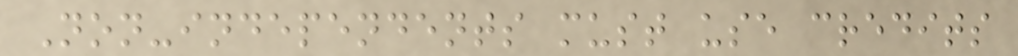Non-independents must use credits
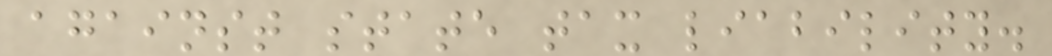against state tax liability.
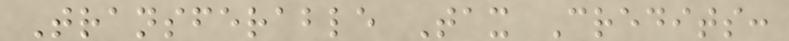Transferable Tax Credits:
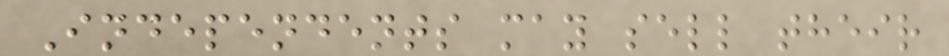Independents may sell their
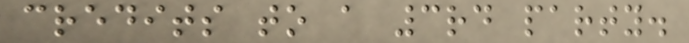credits to a 3rd party.
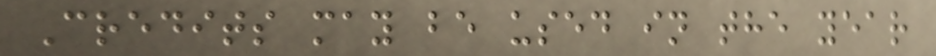Credits may be used in the year
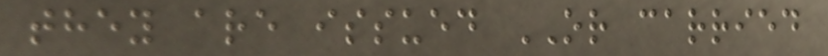they are issued OR carried
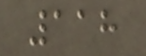118
